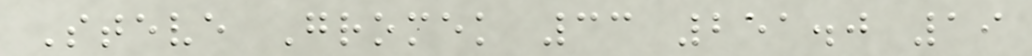Steve Gromek 33 251.0 19
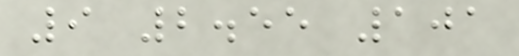9 2.55 101
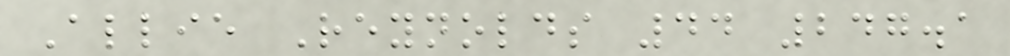Allie Reynolds 44 247.1
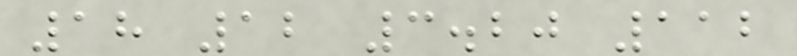18 12 3.20 112
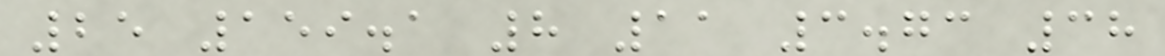25 159.1 8 11 3.73 38
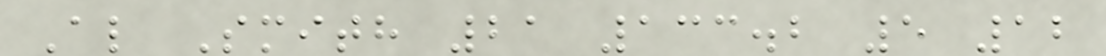Al Smith 21 133.2 5 12
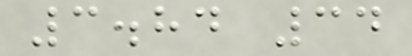3.84 34
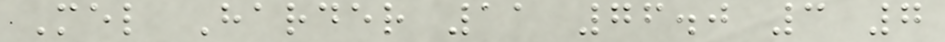Mel Harder 11 76.0 3 7
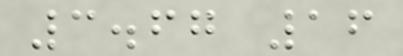3.67 16
